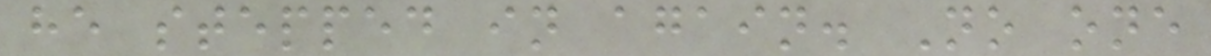he stepped in again. No one
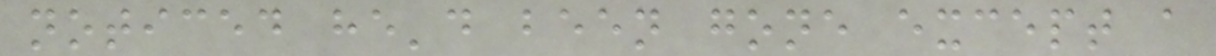noticed he'd been gone except a
